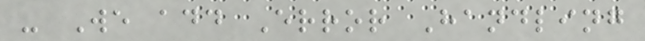- We add Error Handling
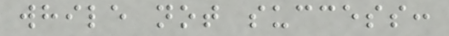while not success:
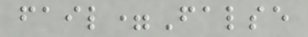fail=False
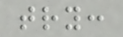try:
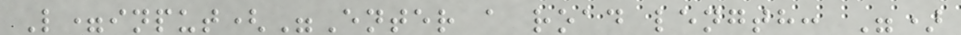L=input("Enter a road length: ")
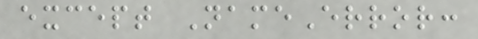except NameError:
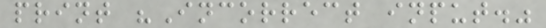print "Incorrect input."
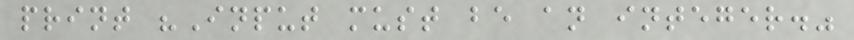print "Input must be an integer."
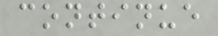continue
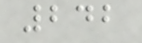242
